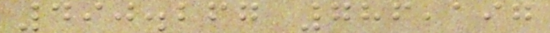490.267 786,197
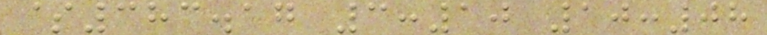$383.17 3:10 10:08
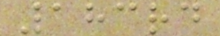183rd
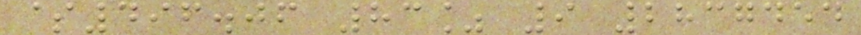$496.06 83% 9 2837454
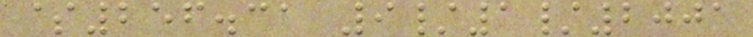$256.31 9/1/2001
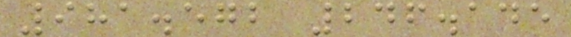981.572 246.145
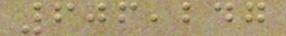606,247
